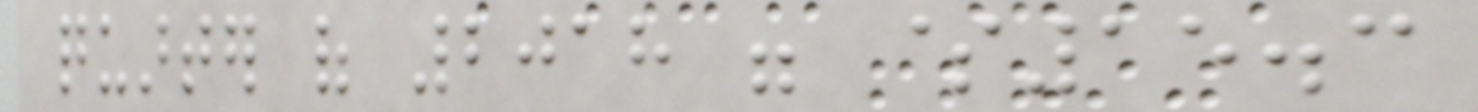quarter of 2018 were $15.3
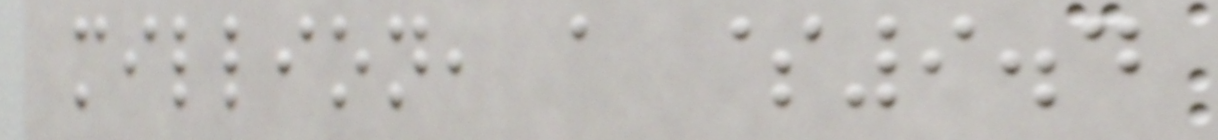million, a $9.4
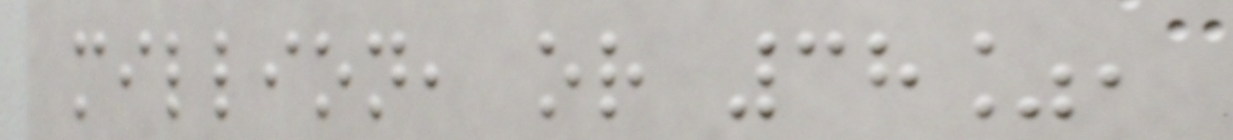million, or 38%,
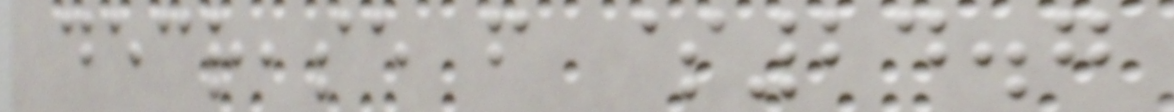decrease from $24.7
